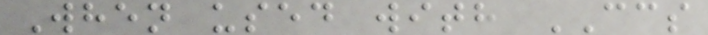When used with CCS
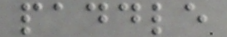paddle
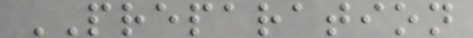PREPARATION
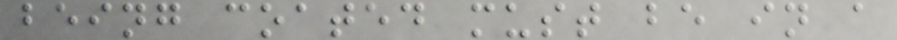being coated must be in a
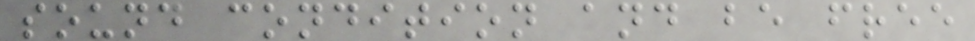sound condition and be free
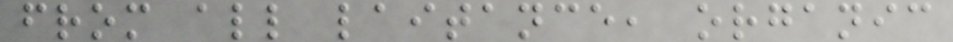from all laitance, organic
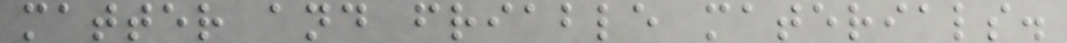matter and friable materials.
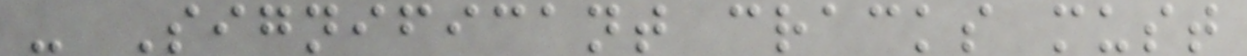- Significant cracks must
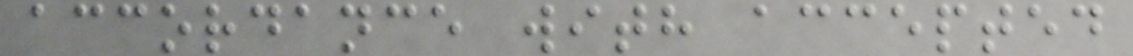accordance with accepted
